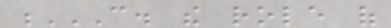C. THE ROLE OF
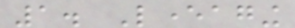1. Leveraging
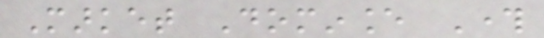Market Dominance Through
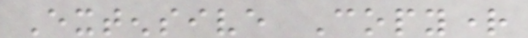Extensive Copyright
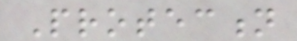Protection
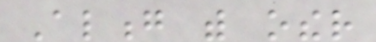Along with other
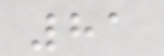81
